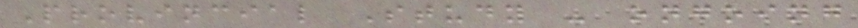Provincial Study - ongoing
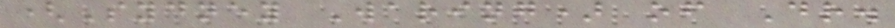(Sydney Waring) of Dr.
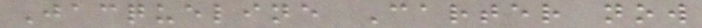Jacqueline Carter now
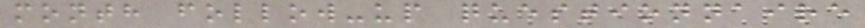month follow-up questionnaire
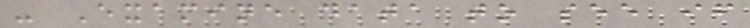- Examine data to see if
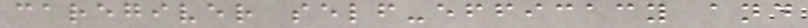caregiver self-efficacy and
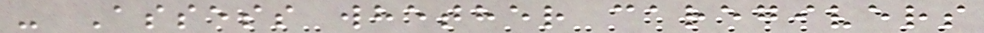- Assess whether caregivers
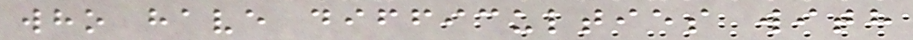who have difficulties with
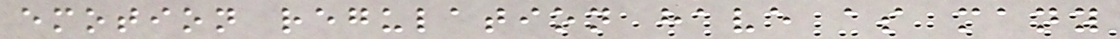emotion regulation have as many
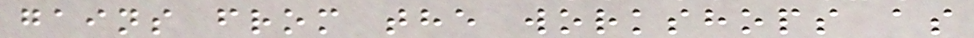gains from the workshops as
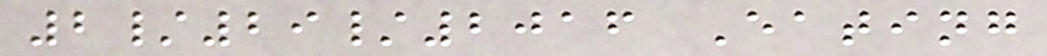2/29/2016 Eating
